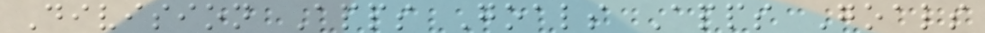Division Apps Goals Apps Goals
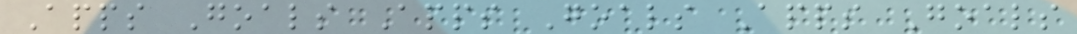Apps Goals Apps Goals Apps Goals
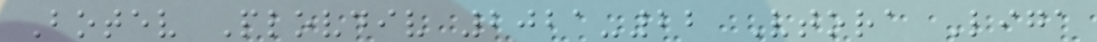Botev Plovdiv 2021-22 Vtora Liga
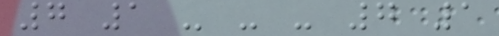7 1 - - - 7 1
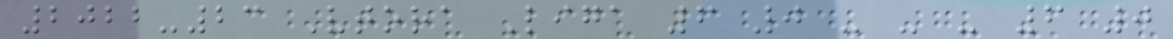2022-23 Vtora Liga 6 0 - - - 6 0
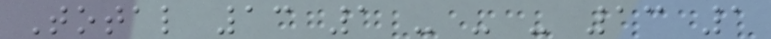Total 13 1 - - - 13 1
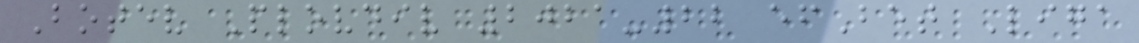Botev Plovdiv 2021-22 efBet Liga
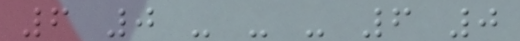6 0 - - - 6 0
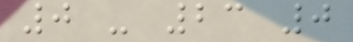0 - 23 0
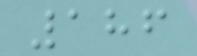186
